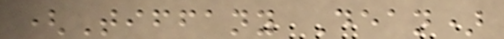(Tiffany Dean)
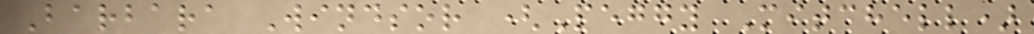Barbara Windsor (Peggy Mitchell)
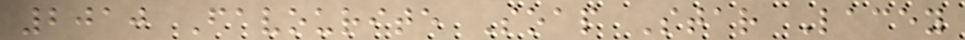2010 Favourite Soap Star Lacey
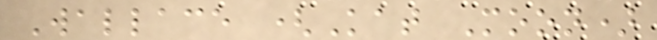Wallace (Kat Moon)
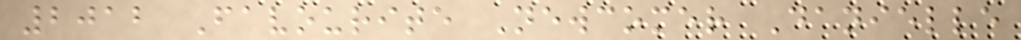2012 Favourite Newcomer Danielle
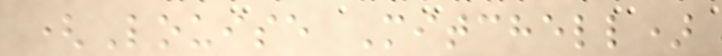(Louise Mitchell)
